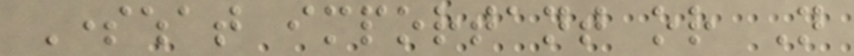Somewhat important or Not
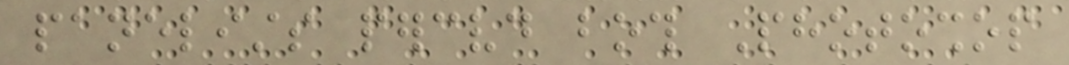panelists perceived both Photoshop
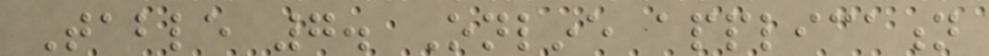Table 7. Online application
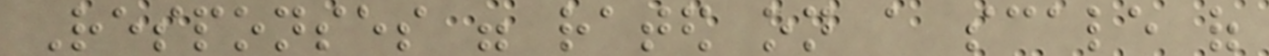Responses were rated on a scale of
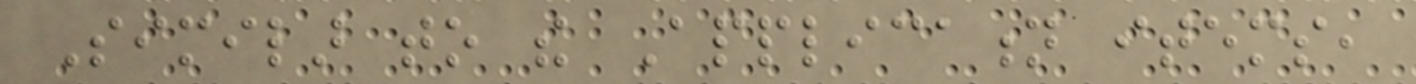Similar to the Application items,
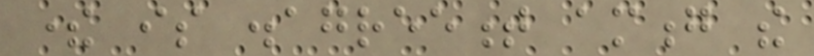there is disagreement among the
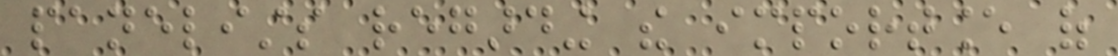panelists regarding the importance of
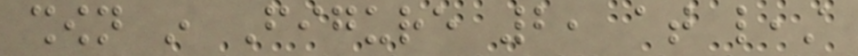shown in Figure 2, at least
